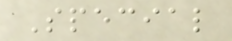Special
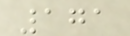171
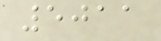5011
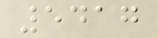5417
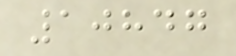10847
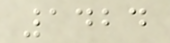1424
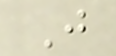J
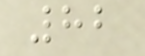82
